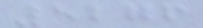5276
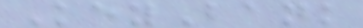KeyBank
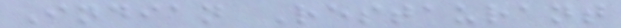Indian Restaurant
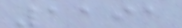1191
